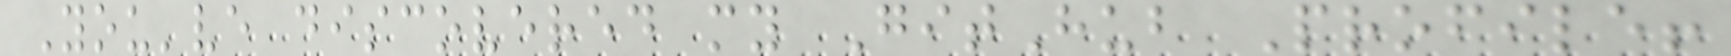You've discovered my GitHub Profile!
